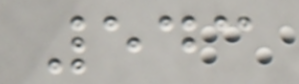543
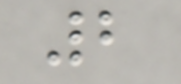2
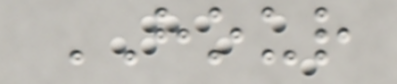HOUR
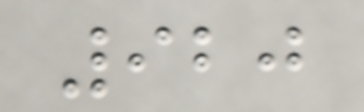920
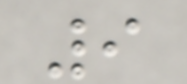9
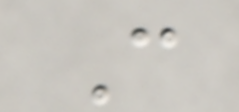C
